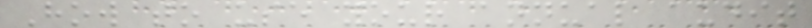How to use your annual audit
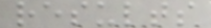results
